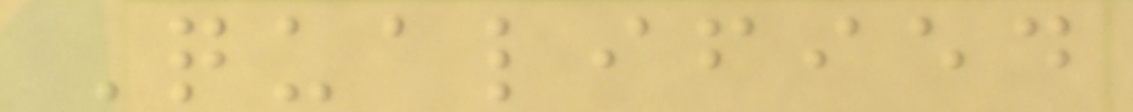Qualified
